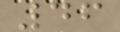46
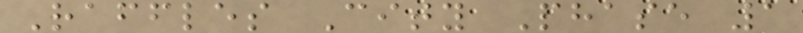Raffles City Phase 1
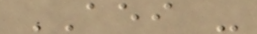AEI -
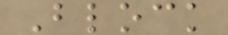Block
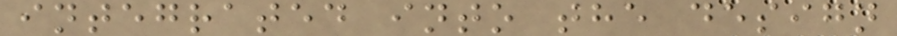integrated into the design
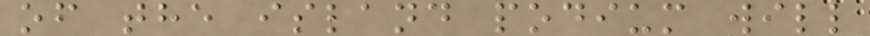of the island podium will
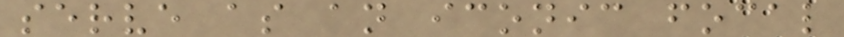serve as an iconic focal
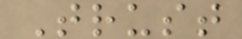Trust
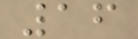16
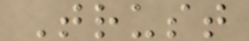Trust
